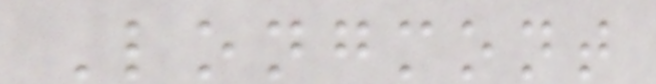Longmont
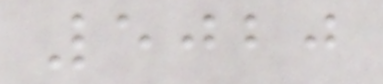5020
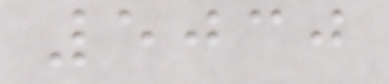5030
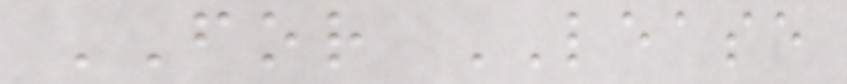FOR LEASE
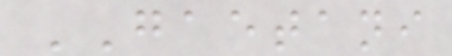GAETANI
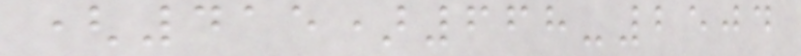(415)668-2504
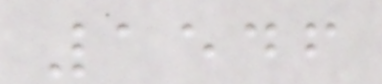1546
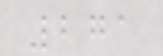271
